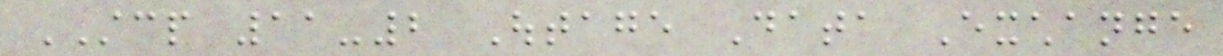STCP 11-2 Outage Data Exchange
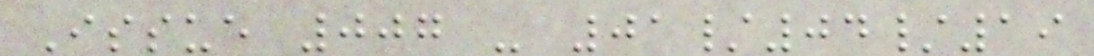Issue 007 - 01/04/19
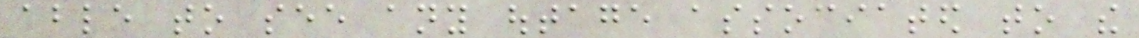able to see any outage associated to the
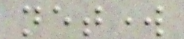network
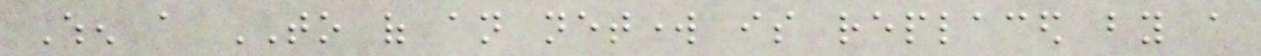When a TO of an network is replaced by a
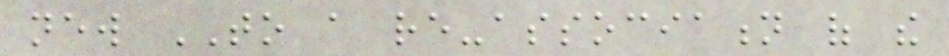new TO a re-association of the
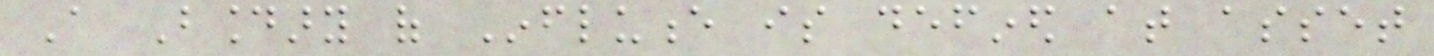A Boundary of Influence is defined at asset
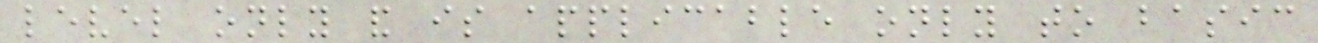level only and is applicable only to basic
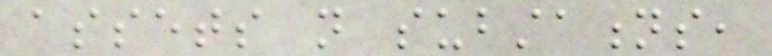assets not substations,
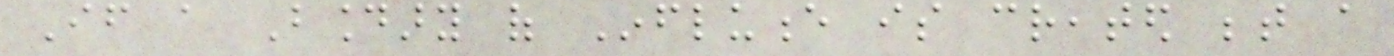If a Boundary of Influence is created between a
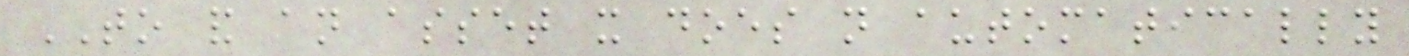TO and an asset it does not automatically
